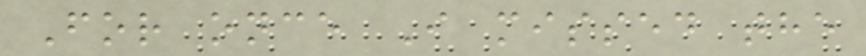For once I missed the
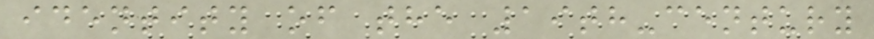identity of the 19th-century
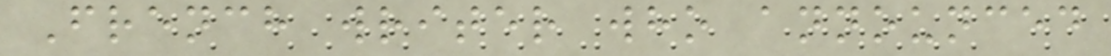French writer who announced
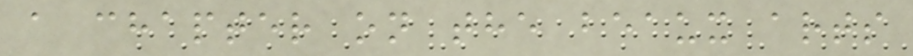a chapter on the beaux arts
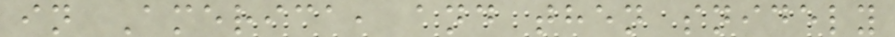in America, and then snidely
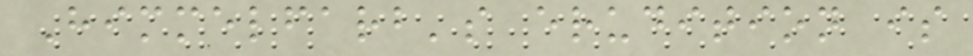Himmelfarb's erudition is
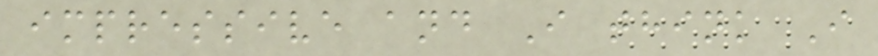impressive and I think I
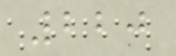220
